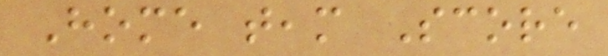Home team Score
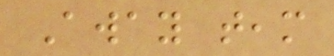Away team
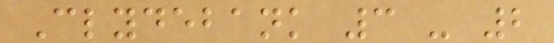Clydebank 3 - 2
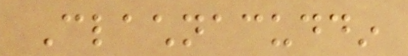Clachnacuddin
